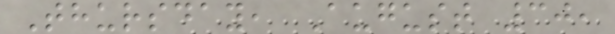Thursday, August 30,
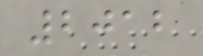2012
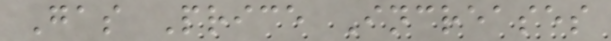Gas Price Increases
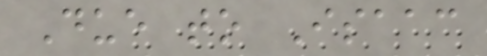Due to Isaac
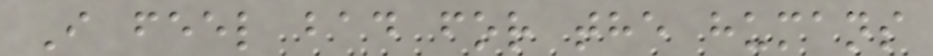I feel bad for the humans
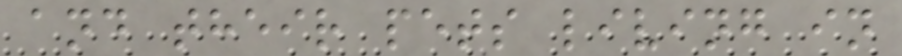and their pets living in
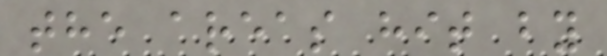the areas hit by
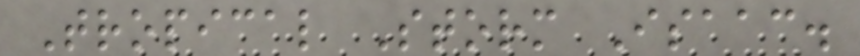Tropical Storm Isaac.
